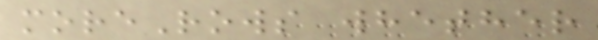moreRows whether
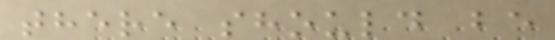there should be
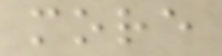more
